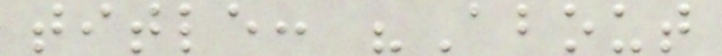title: "About
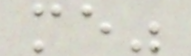me"
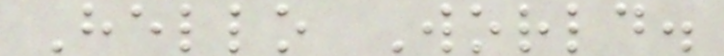Hello World.
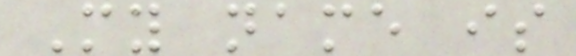My name is
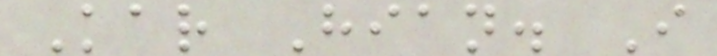Kar Hian. I
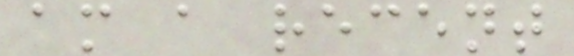am a recent
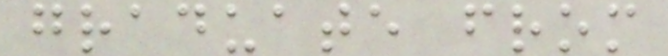graduate from
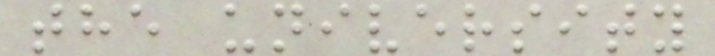the university
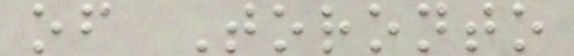of Toronto
